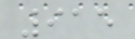915
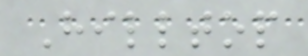Hilltop
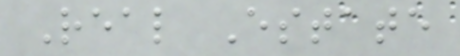Real Estate
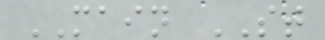MAIN ST
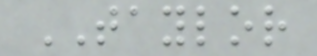TAYLOR
